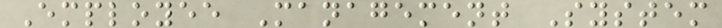Employee Management System
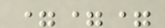===
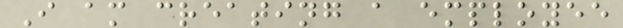I am creating a employee
